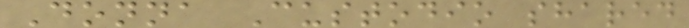Donna Custodio shared
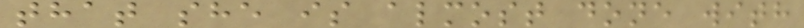that she is almost done with
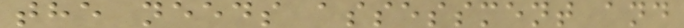the needs assessment and
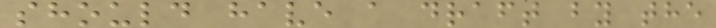should have a draft by the
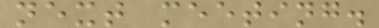next meeting.
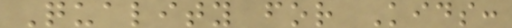Quality for Kids:
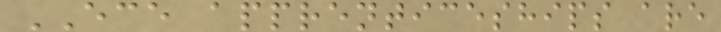ECE apprenticeships are
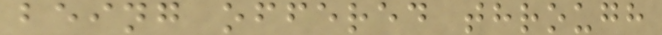being offered through
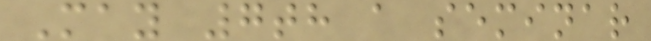May 7th a seminar
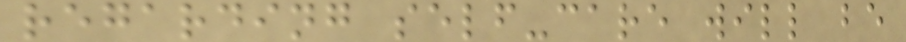regarding self-care will be
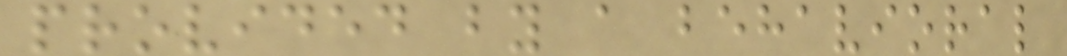provided by a behavioral
